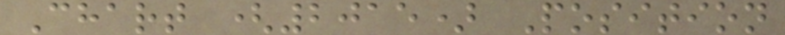Chart (2015) Position
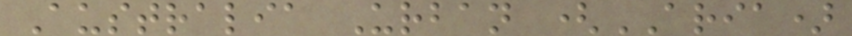Australia Urban (ARIA)
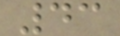43
